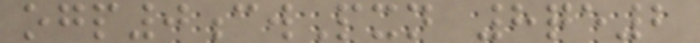ogp0cwPxn 8qe2
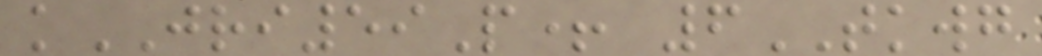kJRI59P+ 6TKWG
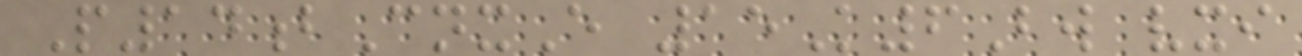P14bCnxE 15K6Bw vxi
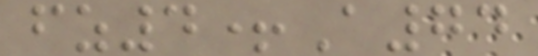fz4+A74
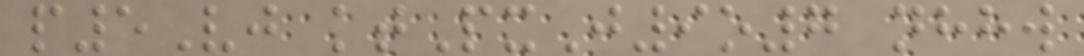p5Vj ktPxJ9o7 nhhw
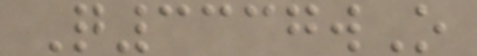Q3337wO
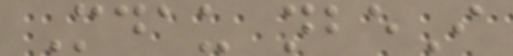Mdau nbeI
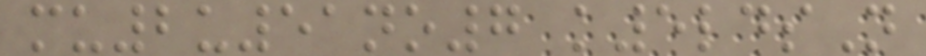mu2u51no7 k5ldsN
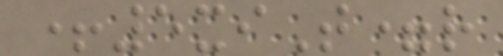+5xiT=r
